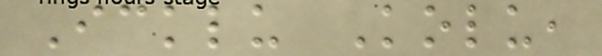Icklu Kolu,
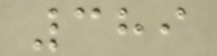389
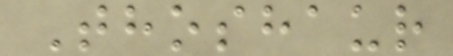Thoshaur
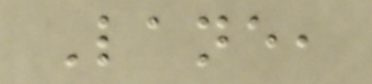Lane,
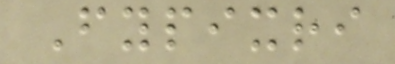Fypixri
